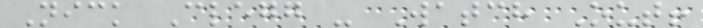Nick Clegg - Watch Out!
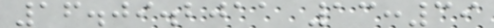16.09.2011 13:39
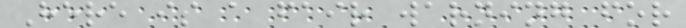Here is a fair warning for
